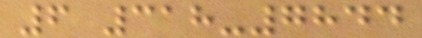6 318-7844
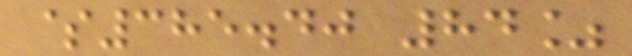$385.40 84%
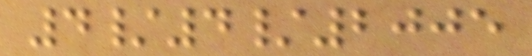4/4/2005
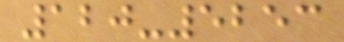120-5253
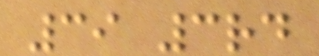39 3rd
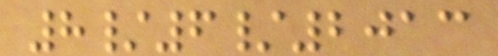8/6/2013
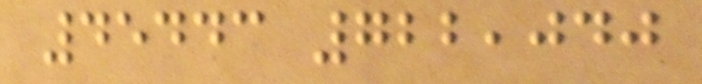45443 722,040
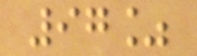97%
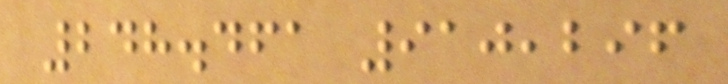248.461 910,296
